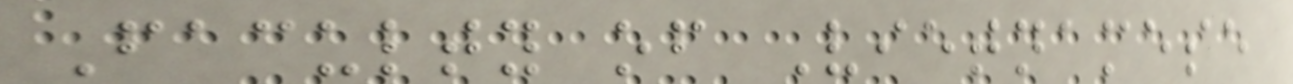Faculty of Vietnamese
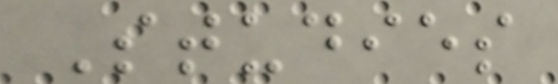Studies
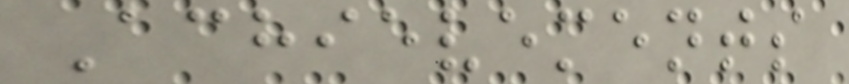Achievements
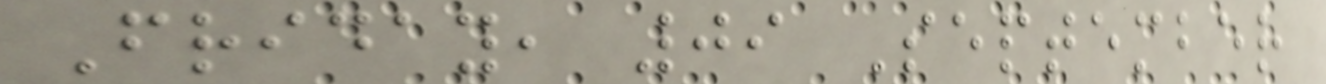Friday, 09 September
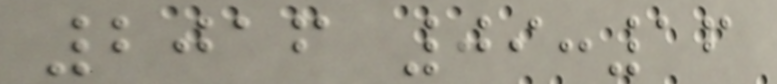2016 09:16
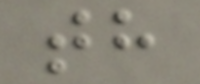th
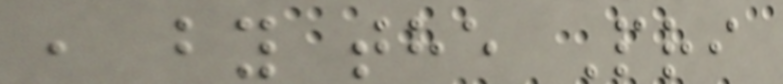, by the Pri
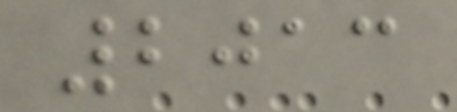2013
